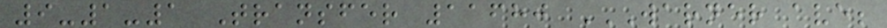9-1-1 Transfer 11680 WARNER AVE;
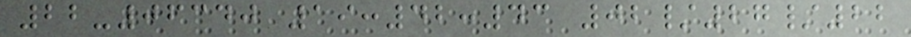22-06340 19:42:43 02/27/22
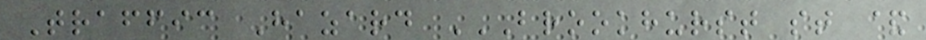Traffic Hazard BROOKHURST ST &
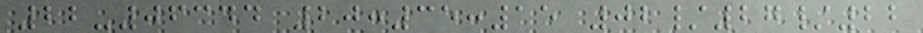22-06344 20:35:15 02/27/22
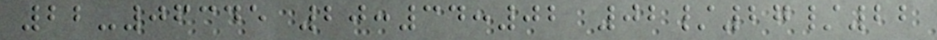22-06345 20:34:02 02/27/22
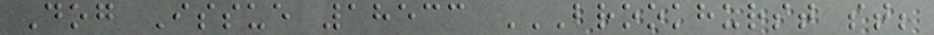Dog Issue 18533 BROOKHURST ST;
